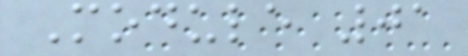Module 01
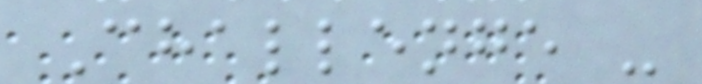Challenge -
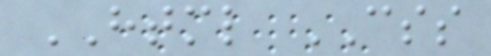HTML CSS
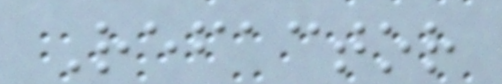Refactor
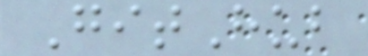GitHub
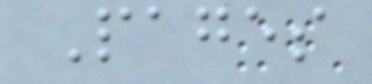Pages
